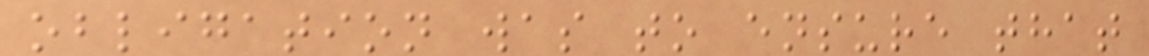obligation was to ensure that
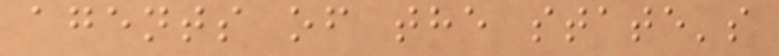agents of the state's
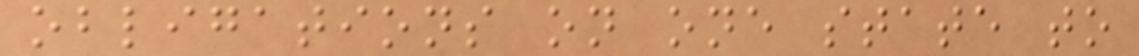obligations on one state to
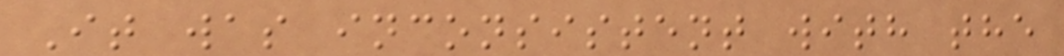It was inconsistent with the
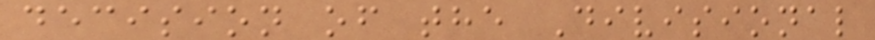decision of the Divisional
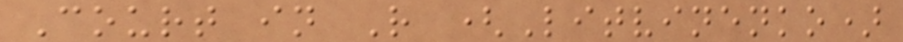Court in R (Litvinenko)
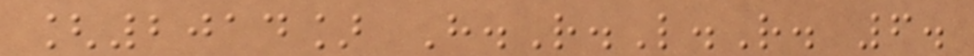[2014] H.R.L.R. 6.
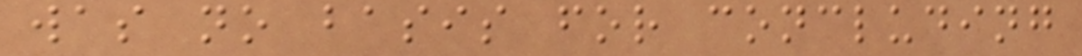was no basis for concluding
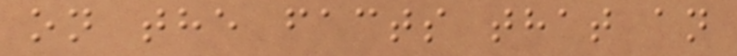on the facts that an
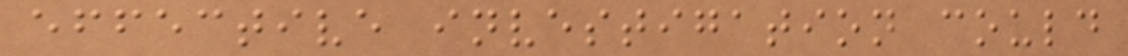effective investigation could
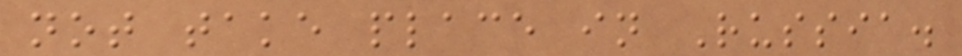not take place in Russia.
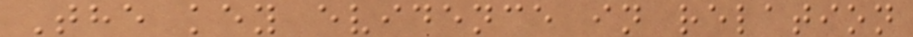The key evidence in relation
